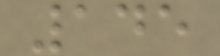145
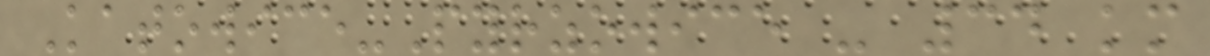Katowice-Pyrzowice - 34 km
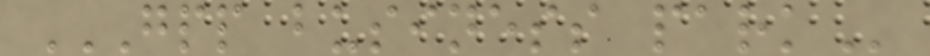GPP BUSINESS PARK
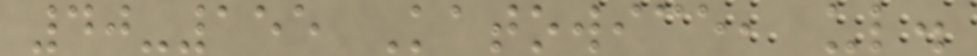40-155 Katowice, ul.
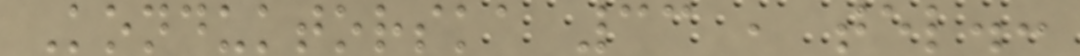Konduktorska 33 , tel.:
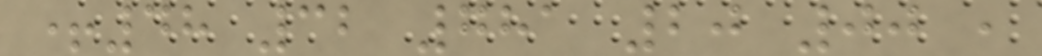+48 32 781 20 00 ,
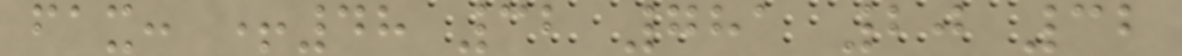fax: +48 32 781 20 32
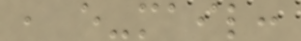, e-mail:
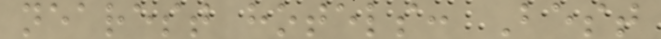nearest hotels: Best
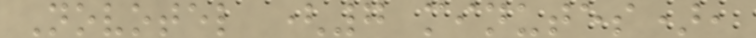Novotel (7 minutes),
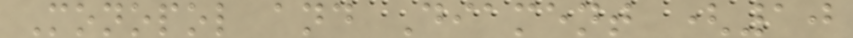Monopol and Diament (10
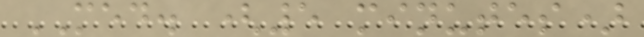MED. (5 minutes)
